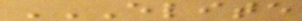ELITE
